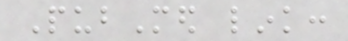PubMed link:
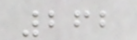262
